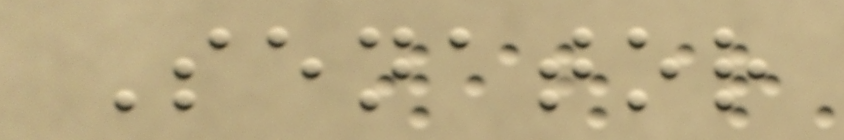Senator
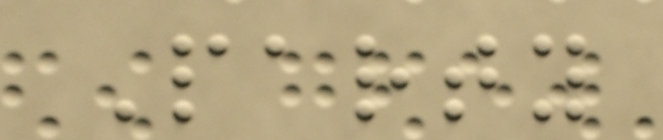Party
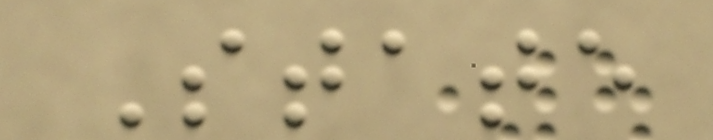State
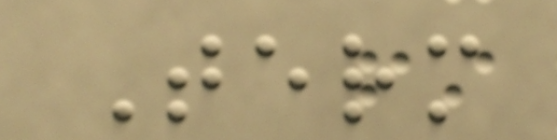Term
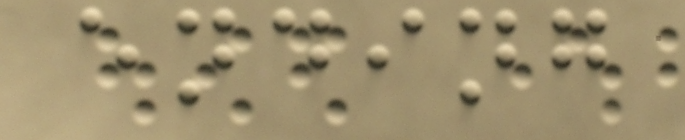ending
